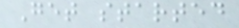Get started
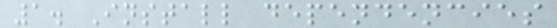1. Install dependencies
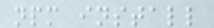npm install
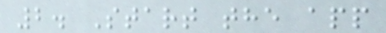2. Start the app
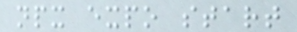npx expo start
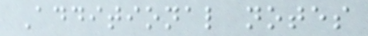Additional notes
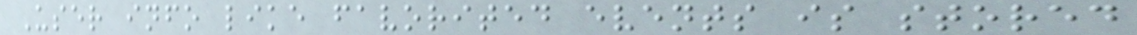User info like favorited events is stored
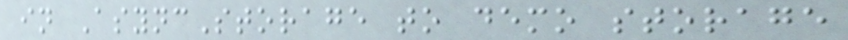in AsyncStorage to demo storage
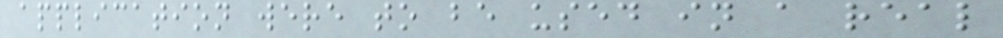application were to be used in a real
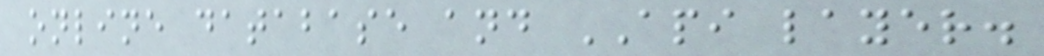online database and API layer.
